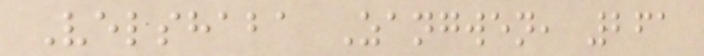Velshaba Zangwen, 261
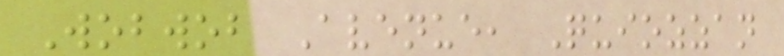Wobwob Avenue, Quiozzan
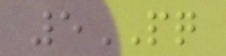5PQ
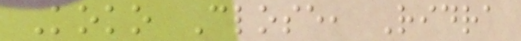Koko Close, Ridra
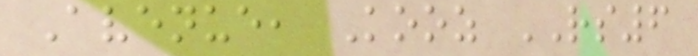Avenue, Kooz RS6
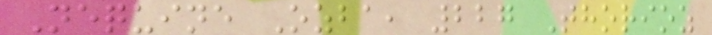Nequine Ozba, 227 Thorioz
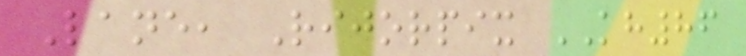Lane, Rijorpix KH86
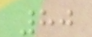80
